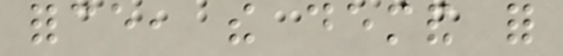force, the demand for
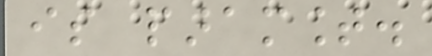is paramount.
